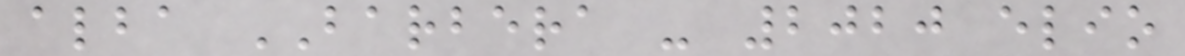alba BARBERA - 2020 elio
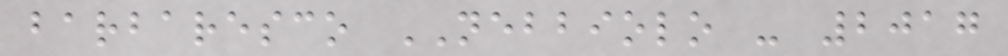barbaresco NEBBIOLO - 2017
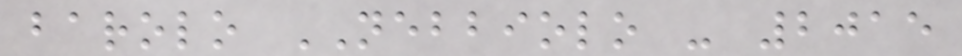barolo NEBBIOLO - 2015
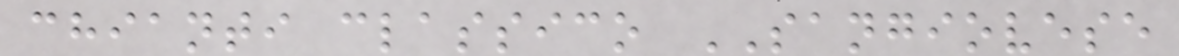chianti classico SANGIOVESE
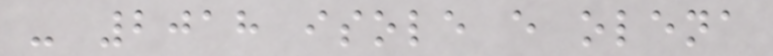- 2018 isole e olena
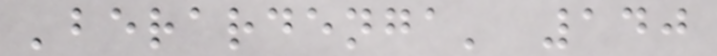'berardenga' 140
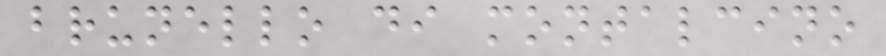brunello di montalcino
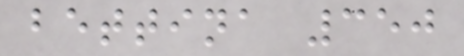bettina 350
